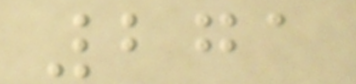271
